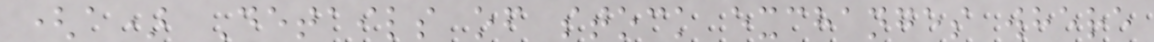(a) Details of stock exchanges where
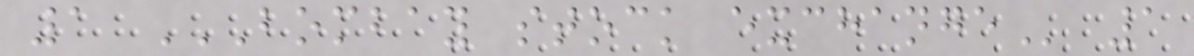1 BOMBAY STOCK EXCHANGE 1
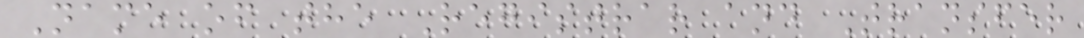Name of the Registrar and Transfer
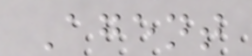Agent
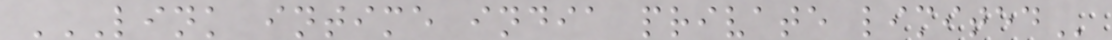LINK INTIME INDIA PRIVATE LIMITED
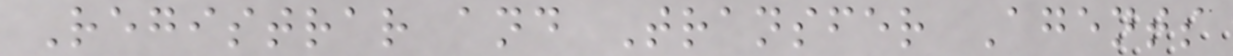Registrar and Transfer Agents
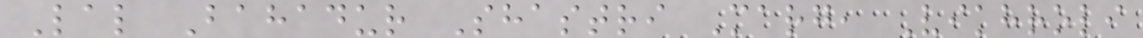Lal Bahadur Shastri Marg, Vikhroli
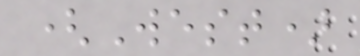(West)
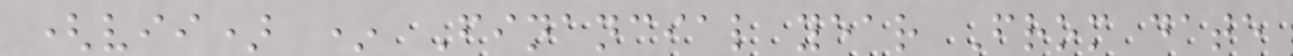(vii) * Financial year From date
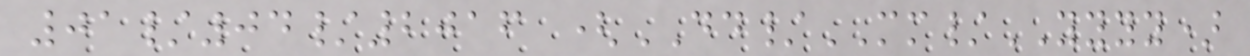01/04/2016 (DD/MM/YYYY)
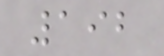192
